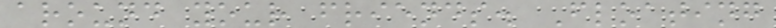around your friends. Floating
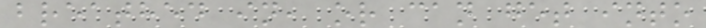breathed in, or can get into
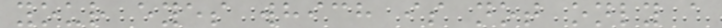your eyes which is not only a
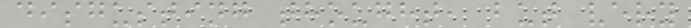disgusting thought, but very
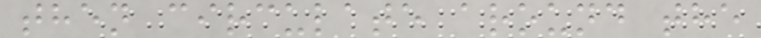then circulate around the
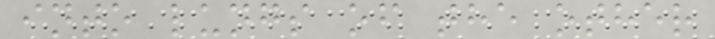into lungs of the other
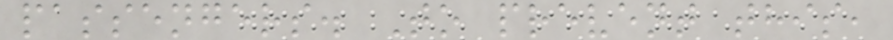passengers. To prevent this,
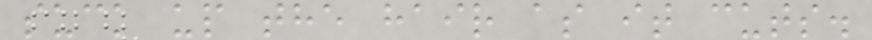suck up the hair as it cuts.
